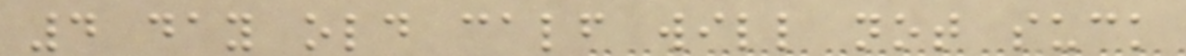4 day old calf will not suck
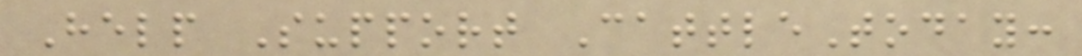Help Support CattleToday:
